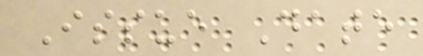Issue Date
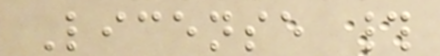License #
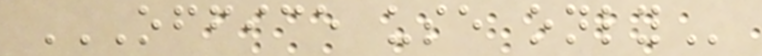OFFICE USE ONLY
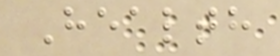Health
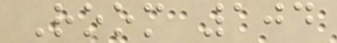Room 104
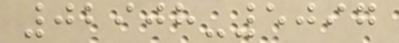02908-5097
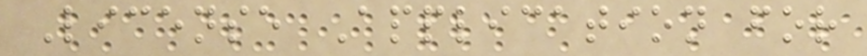License Application for
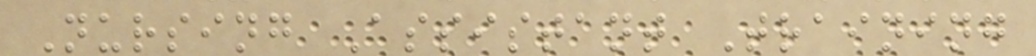Nursing Assistant Training
